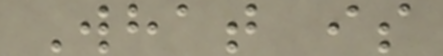What is
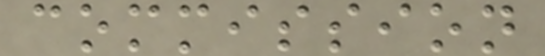commission
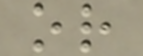or
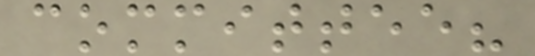committee?
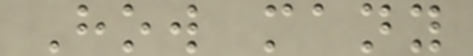How many
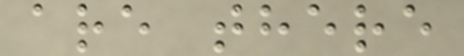are there
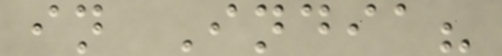in India?
